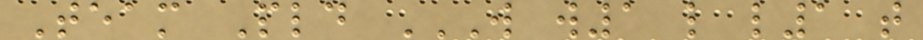Team Pld W W1 L L1 T
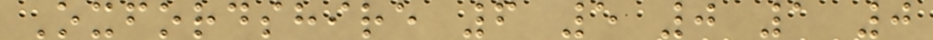Oxfordshire 6 5 0 1 0
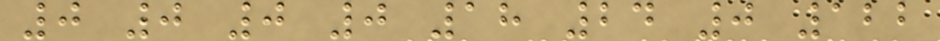0 0 0 0 18 24 0 122
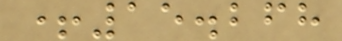+15.268
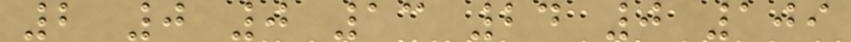2 0 0 13 24 0 109
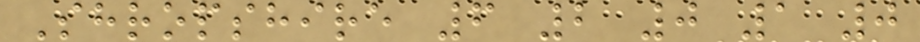Shropshire 6 2 0 1 0
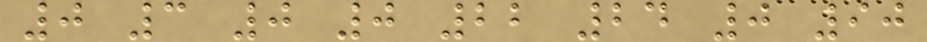0 3 0 0 22 24 0 90
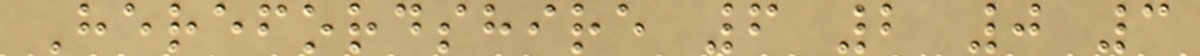Herefordshire 6 2 0 3
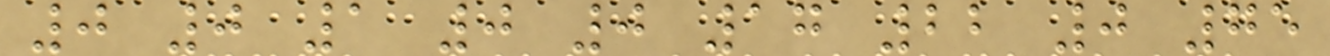0 0 1 0 0 17 22 0 75
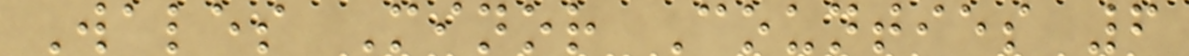Wales Minor Counties 6
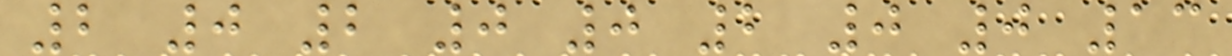2 0 2 0 0 2 0 0 13
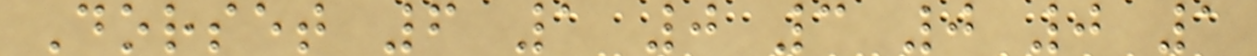Dorset 6 1 0 3 0 0 1
